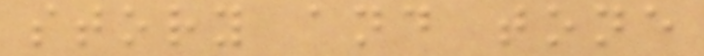story and tone
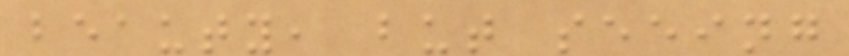beauty, but seeing
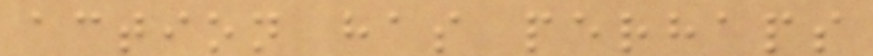action has perhaps
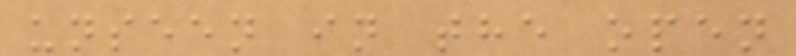unseen in the open
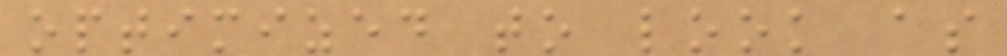optimized to look as
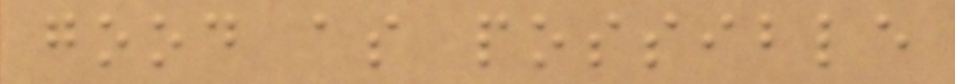good as possible
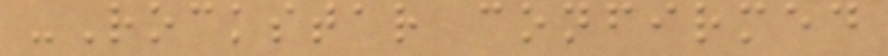-Rockstar confirmed
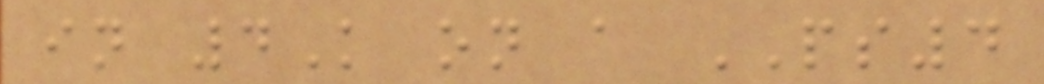in 4K on a PS4
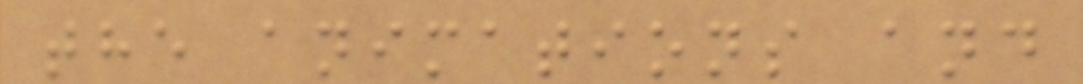the animations and
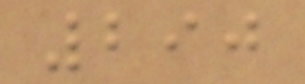290
